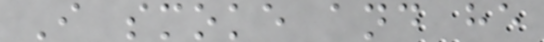I smoke and he
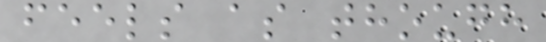feels as though
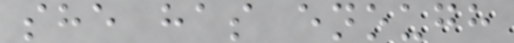she has enough
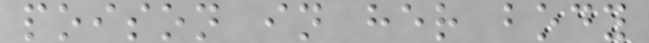poison in her body
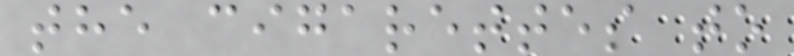the cigarettes to
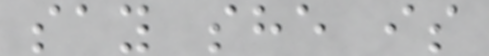say she is
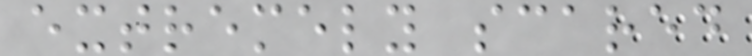extremely scared
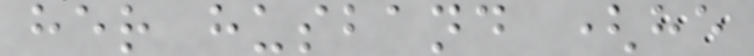her husband (he
